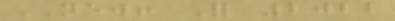NEW! For 2022
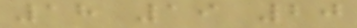18 19 20
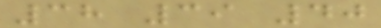38 39 40
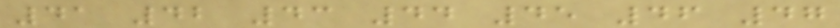41 42 43 44 45 46 47
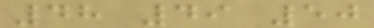48 49 50
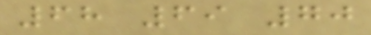68 69 70
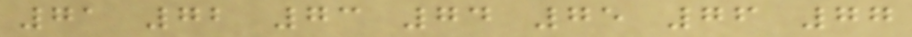71 72 73 74 75 76 77
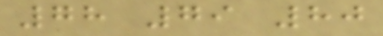78 79 80
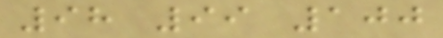98 99 100
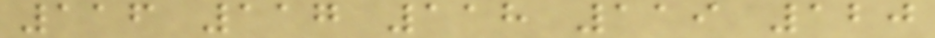116 117 118 119 120
